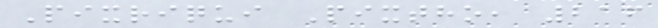Pixriqui Pixtho, 216
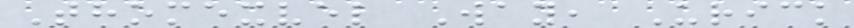Thomexvel Way, Urick
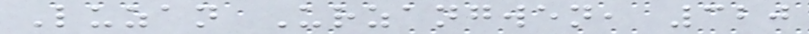Luzan Urzangwen, 320
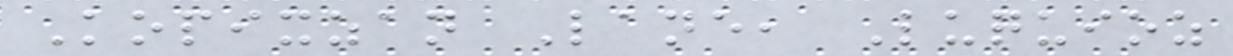Kopixzan Lane, Luquioz
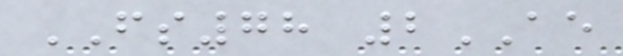FS78 2AE
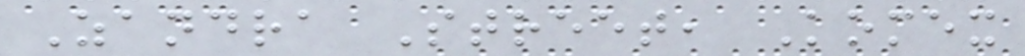Zandra Street, Komex
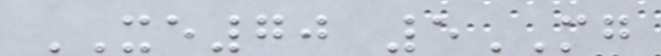XE70 5MG
